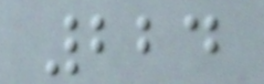224
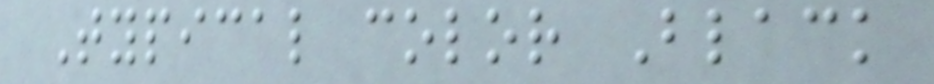Typical color Black
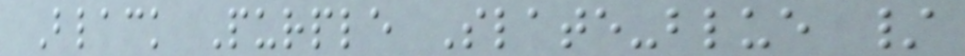Black Purple Slate-blue /
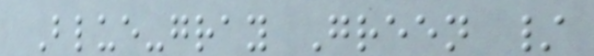Blue-gray Green /
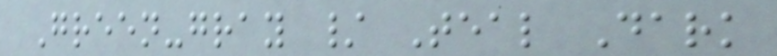Green-gray / Teal Dark
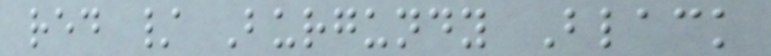red / Burgundy Black
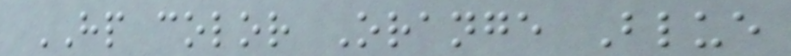HP color Orange Blue
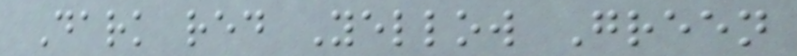Dark red Yellow Green
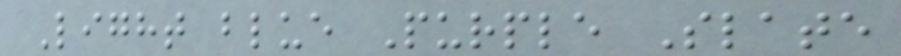Light blue Purple Slate
